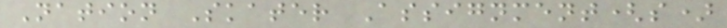Nation Skater Assignment(s)
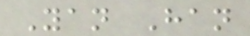Yan Han
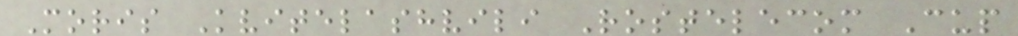Moris Kvitelashvili Rostelecom Cup
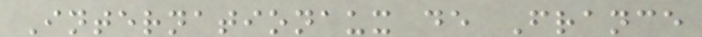Internationaux de France
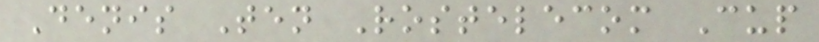Denis Ten Rostelecom Cup
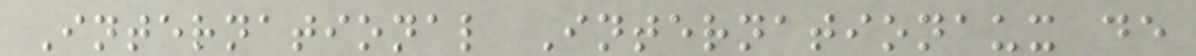International Internationaux de
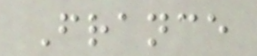France
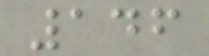146
